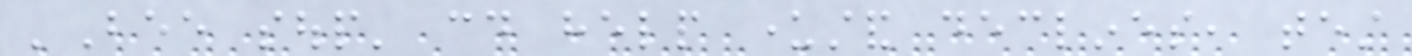'Bee soup' could help understand declines, test
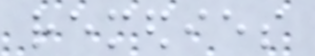remedies
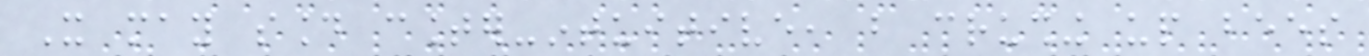It may sound counter-intuitive, but crushing up bees
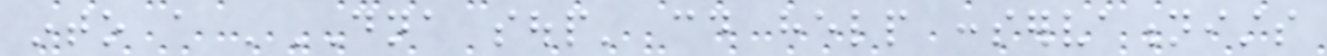into a 'DNA soup' could help conservationists
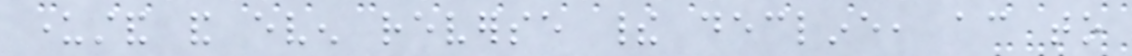understand and even reverse their decline, according to
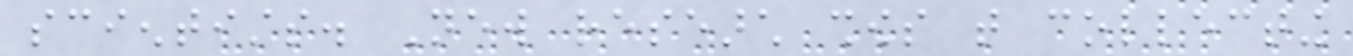scientists. New research shows that collecting
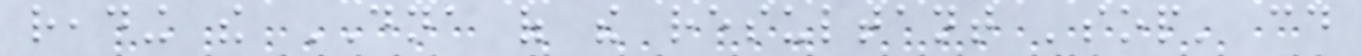reading the DNA of the resultant 'sop' could
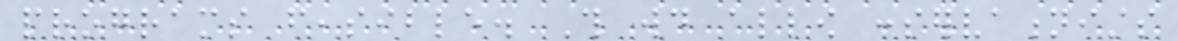programs feasible. This would allow conservationists
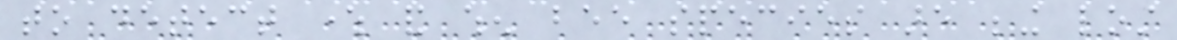to detect where and when bee species are being lost
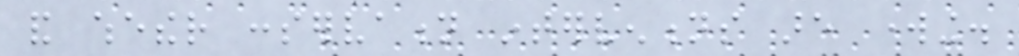and whether conservation interventions are working.
